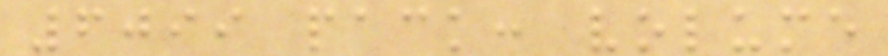6099 pack: volume
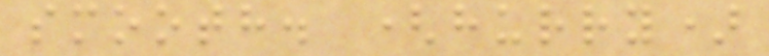smooth. (hurry)
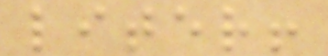liter!
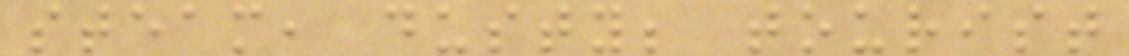steam, dusty; tourist
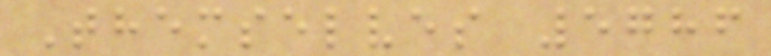Themselves 5786
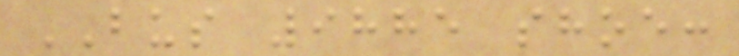BUS 9885 shoe:
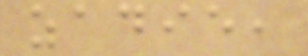zadie,
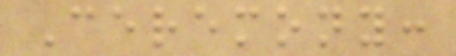Ceremony:
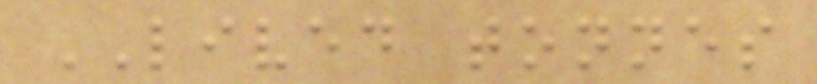LIVED tonnes
